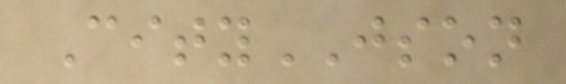CityJSON
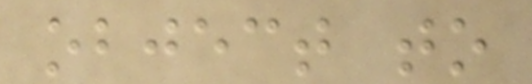object to
